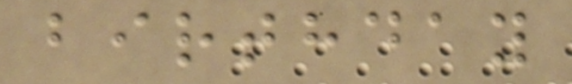birthday
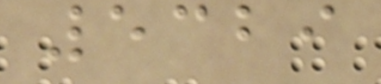5329
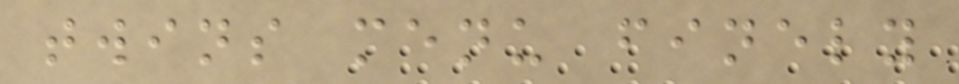twins menu finely
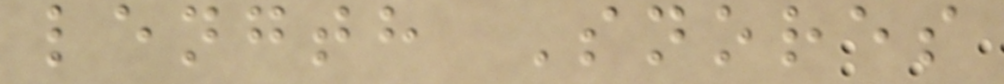length Snores
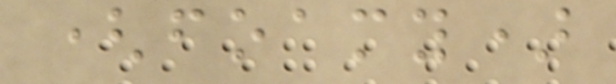(foamy)
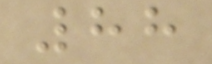88
